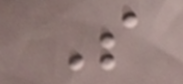S
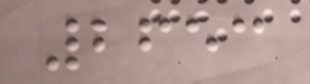2653
